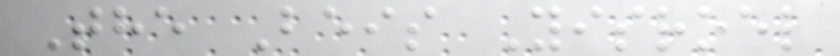The Beis Yisroel
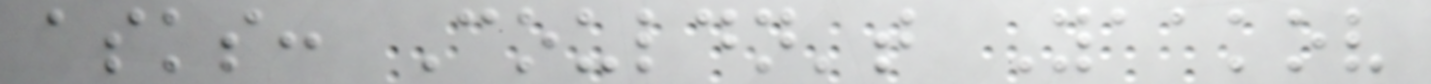asks: Couldn't Yaakov
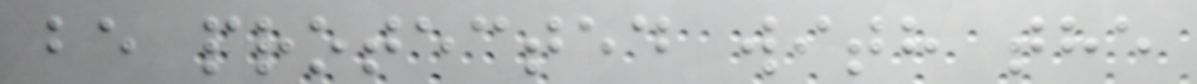be protected with the
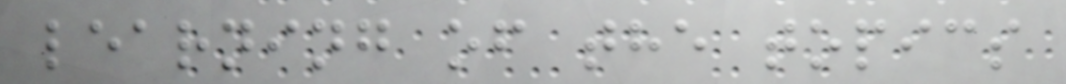learning of the topics
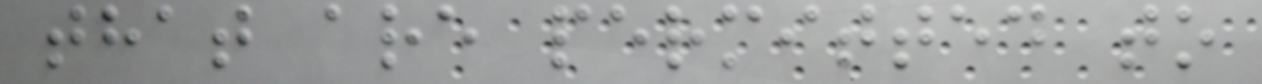that are permitted to
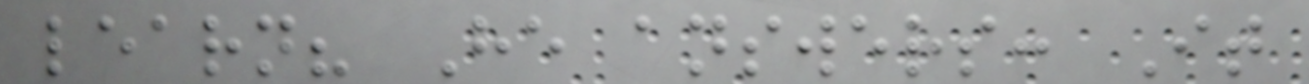learn? He answers: It
